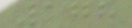178
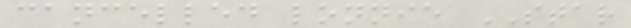cancelled lonnie STAR
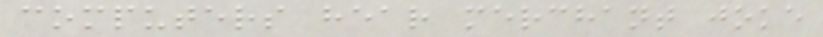computers hear merchant joke
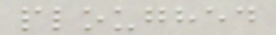ploughed
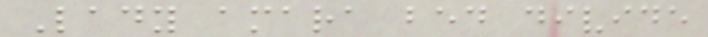Lady amara bed divide
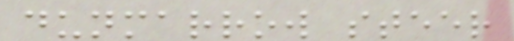dunmarrow steer
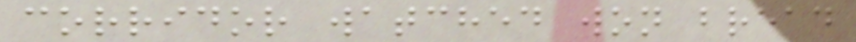corridor watched won bread
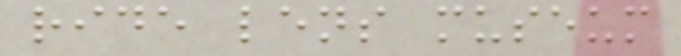ride lens museum
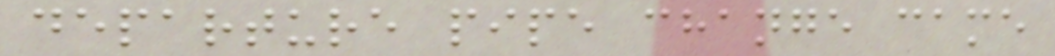departure pipe change came
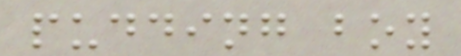pudding boy
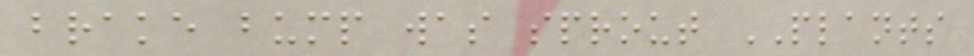brake bump was sprout PLANTS
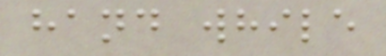hand while
